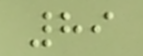89
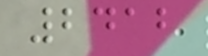2412
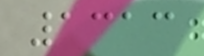1313
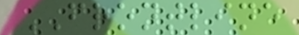FRONTLINE
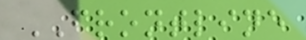FRONTLINE
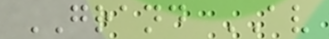GRAND AV
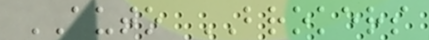AUTO BROKERS
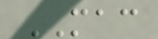MAC
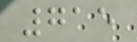715
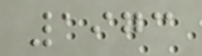1973
